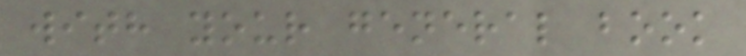with your general book
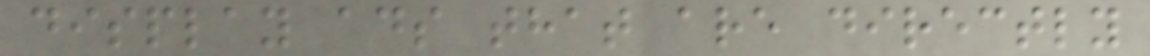display ads that are directly
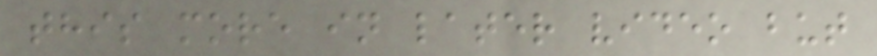this more in later video but
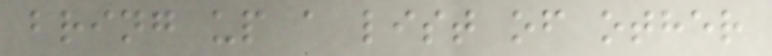bring up a list of other
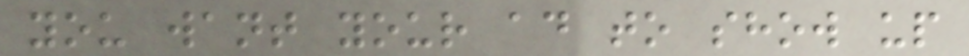you want your ad to show up
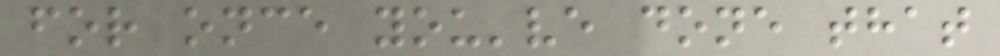for once you've done that
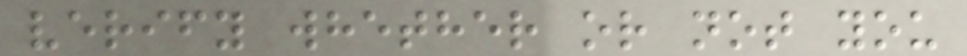verify whether or not you
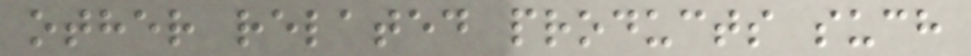other related products such
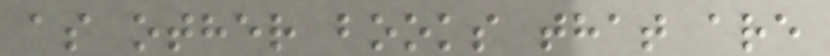as other books that are
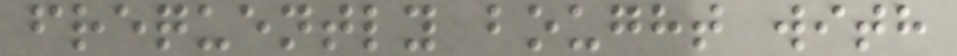frequently bought with
